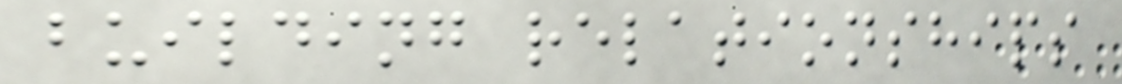building relationships
